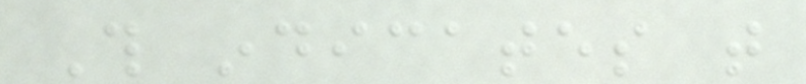This indicates that
